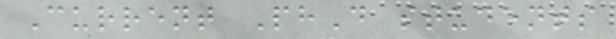Current PhD students
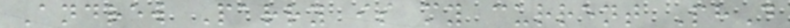Andrew Parry is my current PhD
